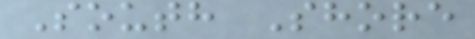South Shore
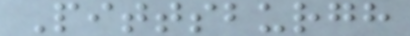Pittsburgh
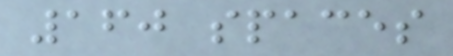160 spaces
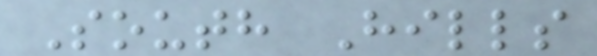South Hills
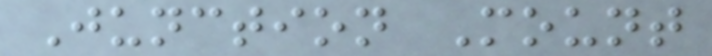Junction Mount
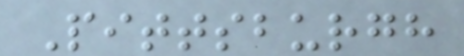Pittsburgh
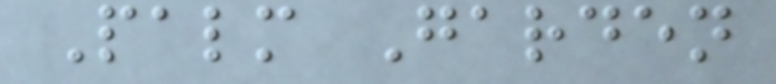Palm Garden
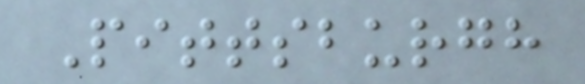Pittsburgh
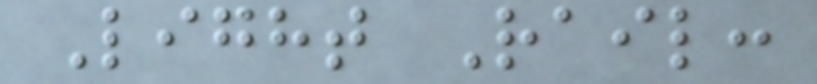Light Rail:
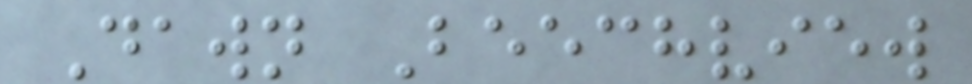Dawn Beechview
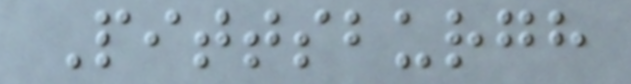Pittsburgh
